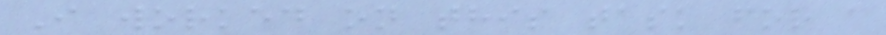I worked on this task for a
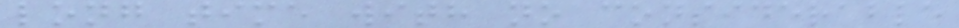long time with no considerable
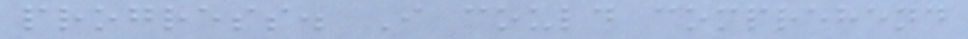progress. I could comprehend
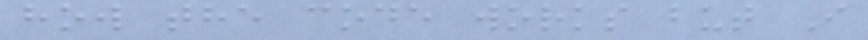how the code works but I
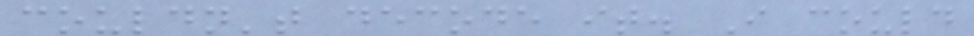couldn't decode it. I could
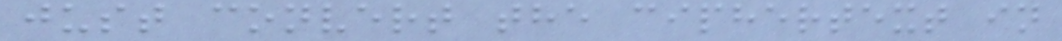just convert the ciphertext in
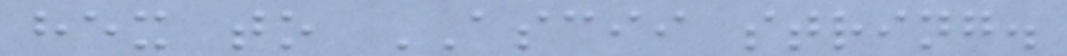hex to ASCII string.
